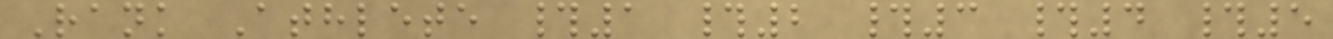Rank Athlete #1 #2 #3 #4 #5
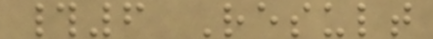#6 Result
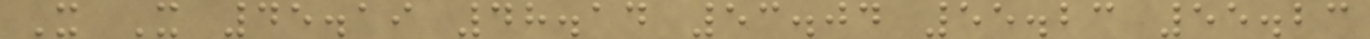X X 45.19 48.14 53.04 55.23 55.23
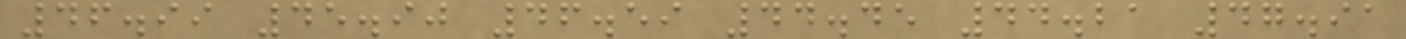46.99 45.90 46.59 44.45 44.21 47.91
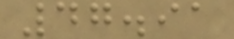47.91
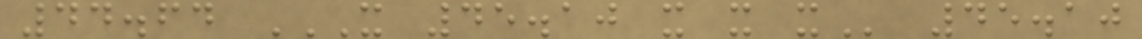44.64 X 45.10 X X X 45.10
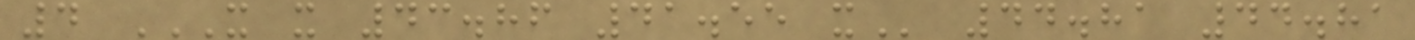4 X X 43.86 41.55 X 44.81 44.81
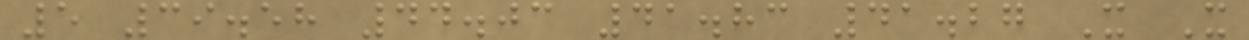5 39.58 44.03 41.83 41.27 X X
